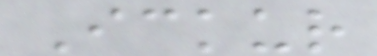Ickur
